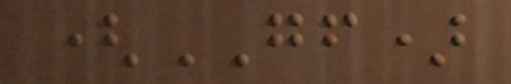(GF)
